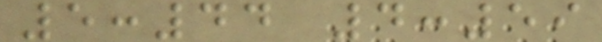5:44 4:59
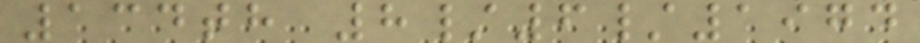134th 8/6/1974
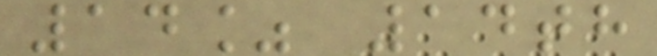14% 14th
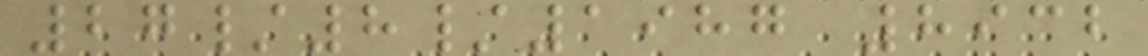27/8/1987 8932
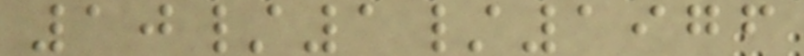10/1/1976
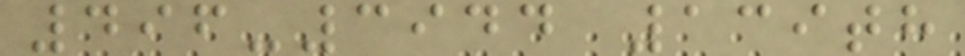496-3944 139th
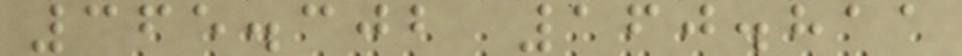365.302 160.811
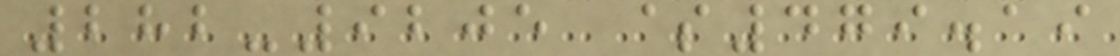282-9205 $479.19
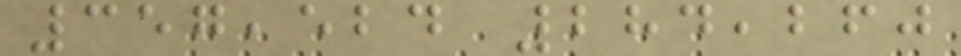357,524 284,260
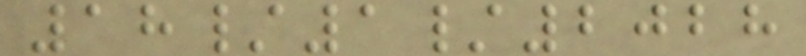18/1/2028
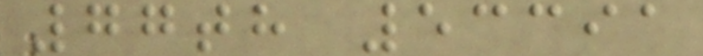77th 53391
